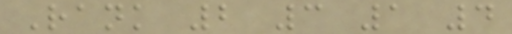Rank 2 3 1 4
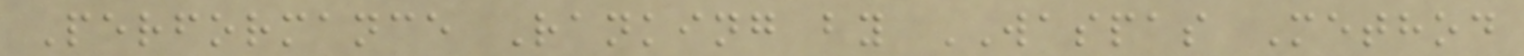Performance Ranking by WASPAS Method
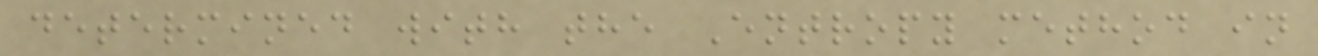determined with the Entropy method in
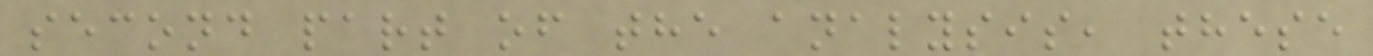second part of the analysis, these
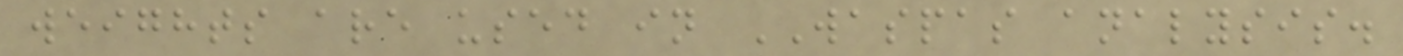weights are used in WASPAS analysis.
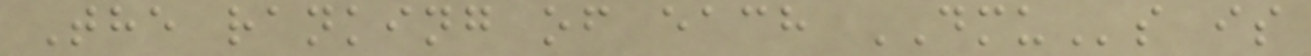The ranking of each DMUs is
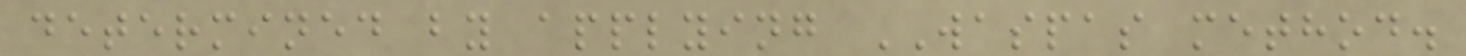determined by applying WASPAS method.
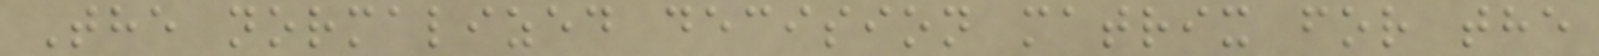The normalized decision matrix for the
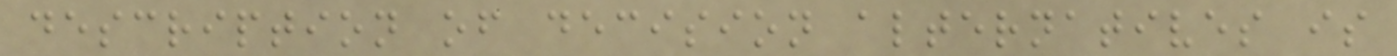description of decision alternatives is
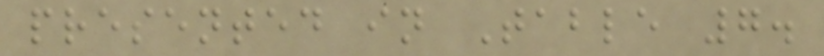presented in Table 7.
